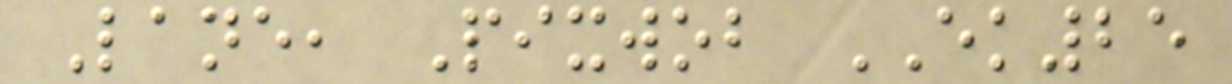Lane, Pixwob EK25
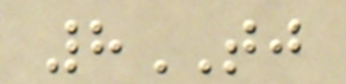8TJ
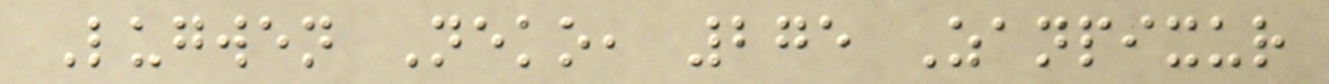Lugwen Neko, 275 Zanpixur
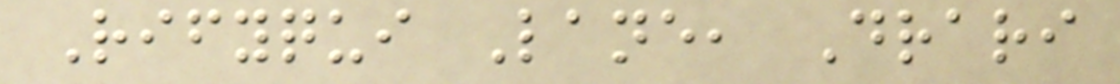Rifyqui Lane, Drari
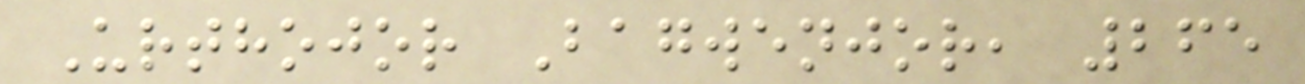Urthojor Bagwenjor, 265
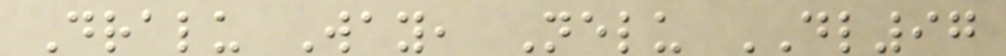Dralu Way, Nelu DL97
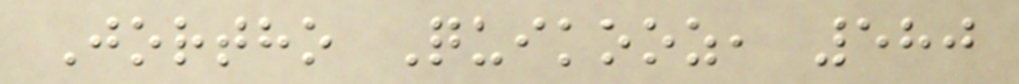Jortho Quikooz, 580
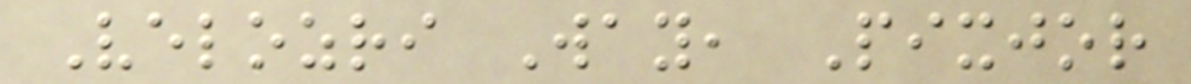Velozri Way, Pixjor
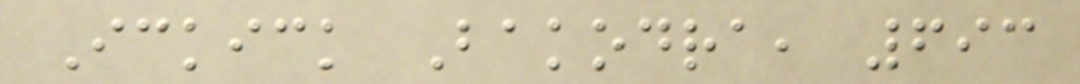Ickick Bakodra, 693
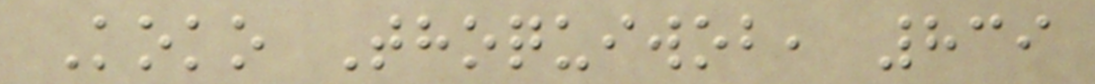Koko Thoquiwob, 839
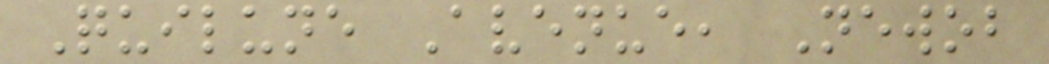Quilune Avenue, Newob
